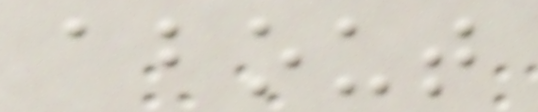about
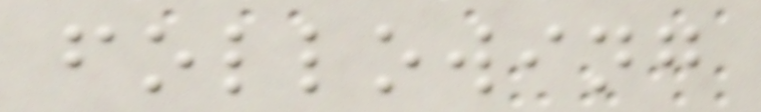following
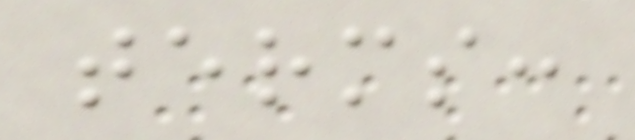terms:
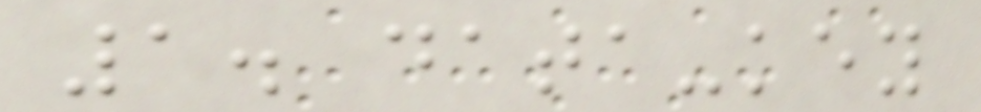1. data-key
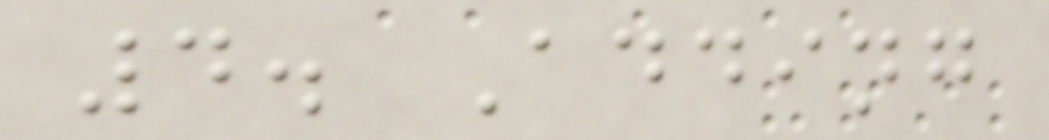4. Adding
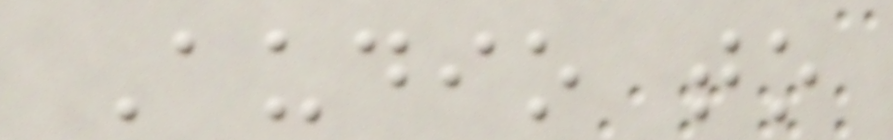Audio to
